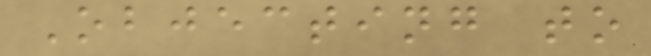Objecting to
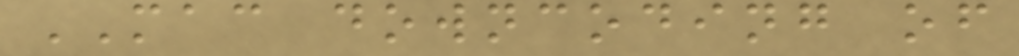MAC downcoding of
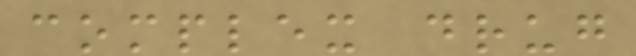complex drug
